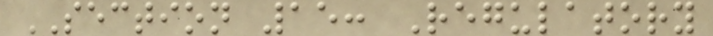SECTION 15: Regulatory
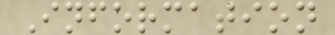Information
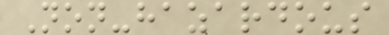Non-hazardous
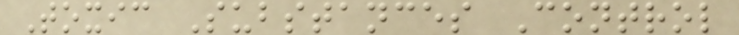Toxic Substances Control
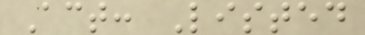Act: Listed
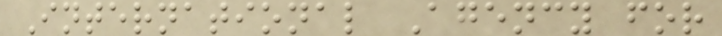International Agency for
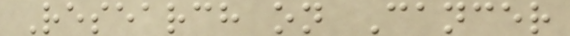Research on Cancer
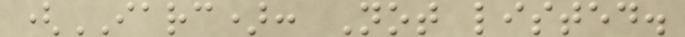(IARC): Not listed.
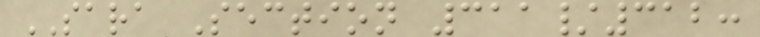SARA Section 311/312:
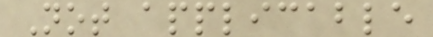Not applicable
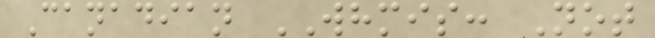Canadian WHMIS: Not
